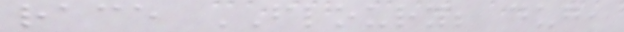race FLOURY; dug,
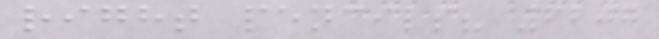right pencils? 6207
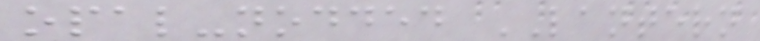opal-nodded LANTERN
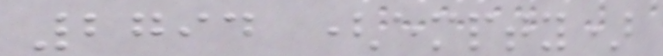2794 (empty)
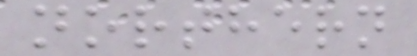northern
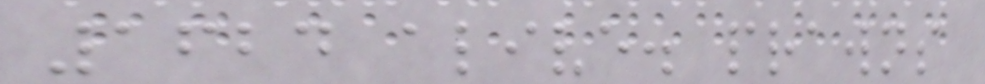1624 alive. prawns
